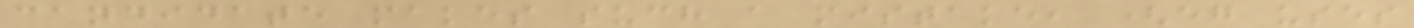candidate makes such a mistake, (eg uses
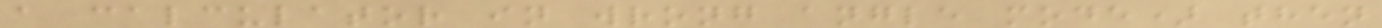a calculator in wrong angle mode) then
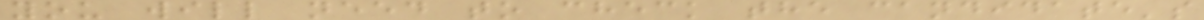you will need to check the candidate's
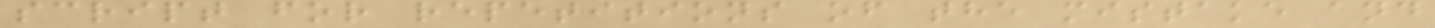script for repetitions of the mistake and
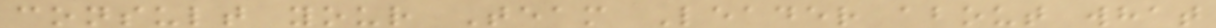consult your Team Leader about what
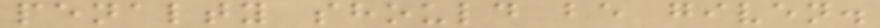penalty should be given.
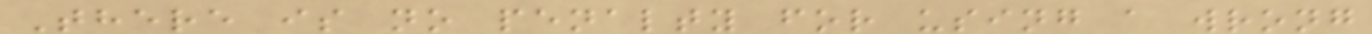There is no penalty for using a wrong
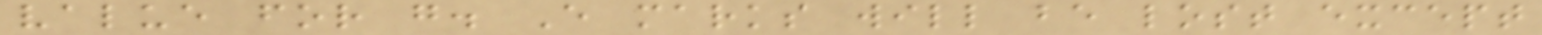value for g. E marks will be lost except
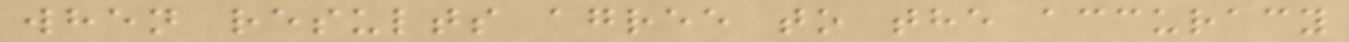when results agree to the accuracy
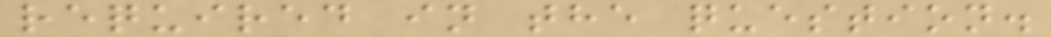required in the question.
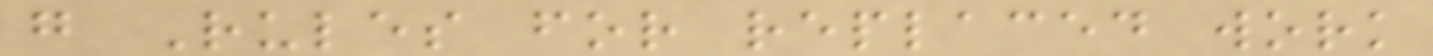g Rules for replaced work
